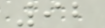92
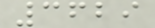3629
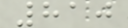810
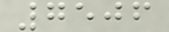7506
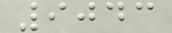9043
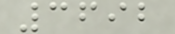3692
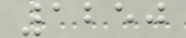1250
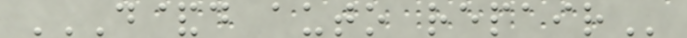D&D AUTO REPAIR
